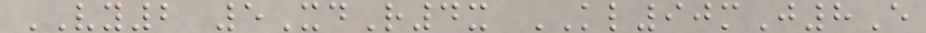VY2 5XdR4x KL90mJ8E
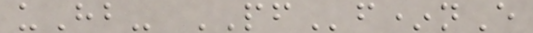uHb- PFf*nE
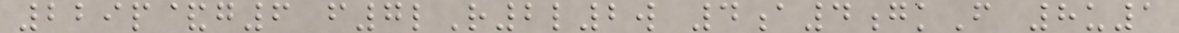229p&g6 f7lR2l2w 4a4gkF 8u1
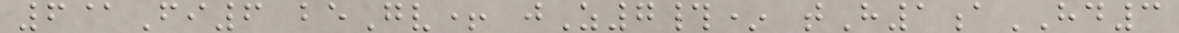6@Fi6 beGv+ jZ7#* tH1aHD3
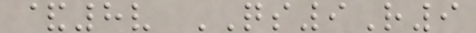&8v QS9R9
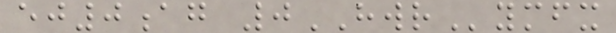ej0ag 0HWRymfx
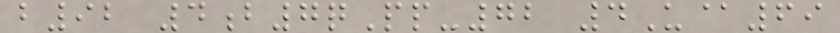b92 4b7qPp-72 4U@69
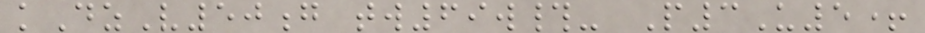kDzV50g tw69w#- P3U5+
